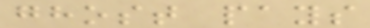ghost pays
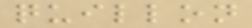quillon
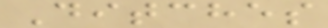Ditches
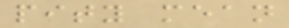pity mean
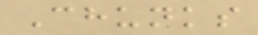Chunks
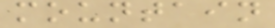mountain
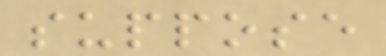suppose
